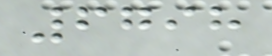6798
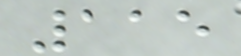115
